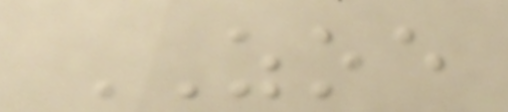ZOE
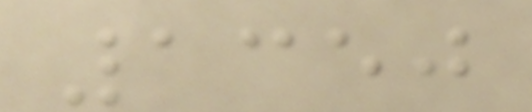1350
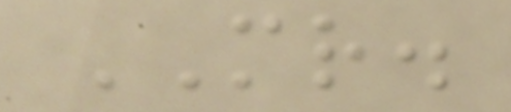MR.
